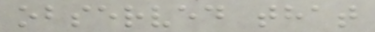observed that
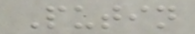Putin
